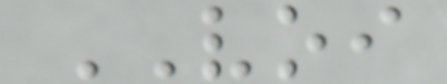VOI
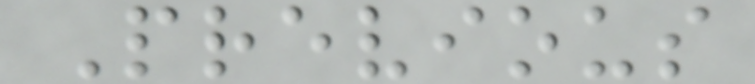Previous
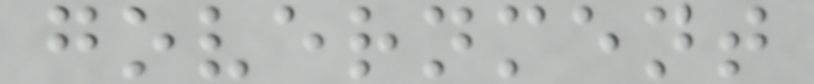government
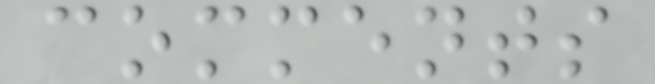comments
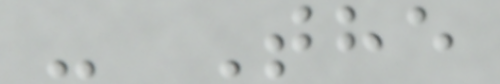- The
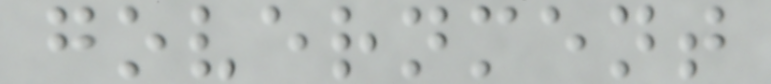government
